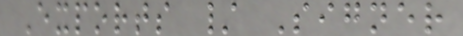Exports / Signer
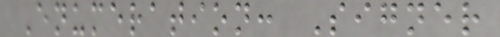Enumeration: Signer
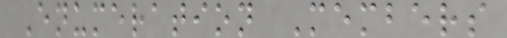Enumeration Members
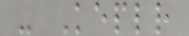- Keplr
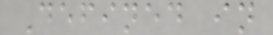Defined in
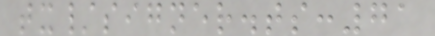tx/signer.ts:71
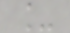_
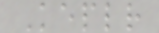Keplr
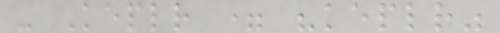- Keplr = "keplr"
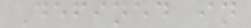Defined in
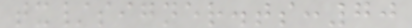tx/signer.ts:70
